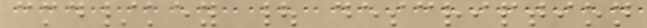cmd/key | description
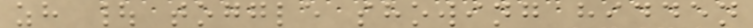zh | toggle showing hidden
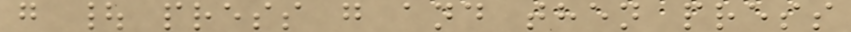g | press g and then press
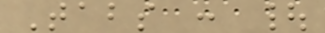Tabs : |
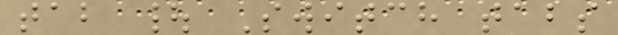tab | Switch tabs
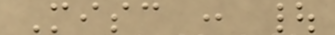Misc : |
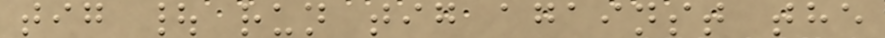tig | run tig against the
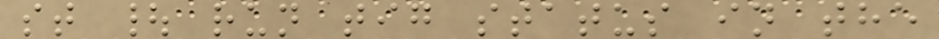st | run tig status in the
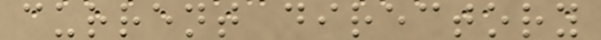current directory
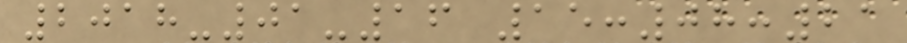2018-01-16 15:08:21
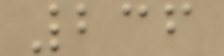236
